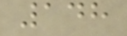148
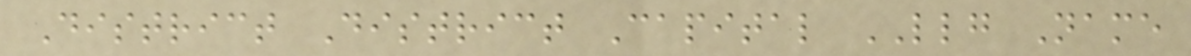District District Capital LLG Name
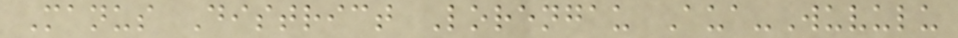Manus District Lorengau Aua-Wuvulu
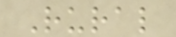Rural
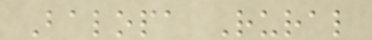Balopa Rural
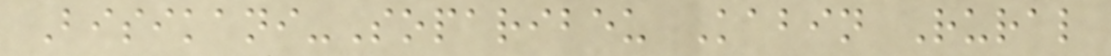Bisikani-Soparibeu Kabin Rural
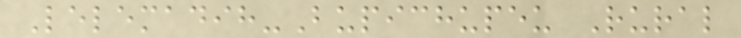Lelemadih-Bupichupeu Rural
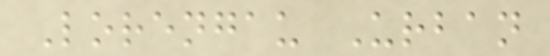Lorengau Urban
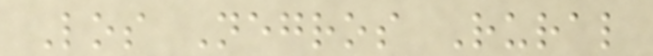Los Negros Rural
